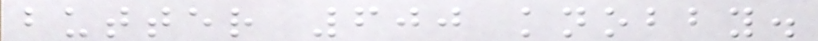butter 600 knobby.
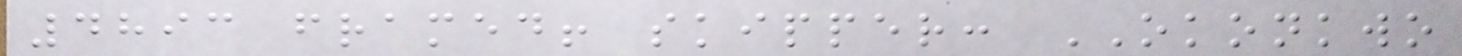4893 framed! skipper: OKONKWO
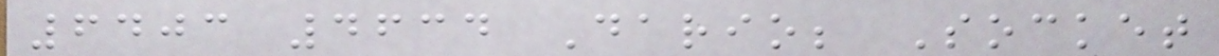6403 4634 Dario; Socket
